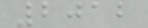2012
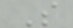S
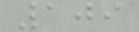109
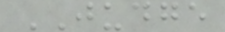JUDGE
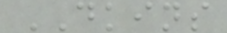DKINS
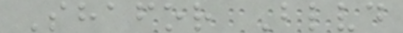Shafor Blvd
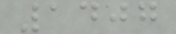1407
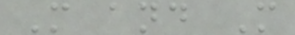M and M
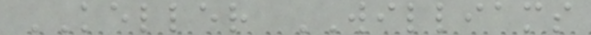KELLER WILLIAMS
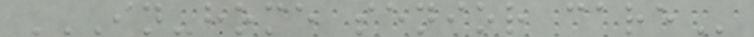IN-HOME SENIOR CARE
